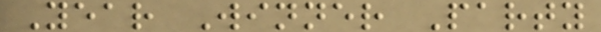Year Winner Party
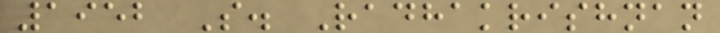1952 S. Radhakrishnan
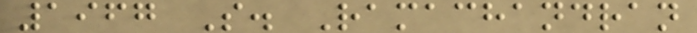1967 S. Ramachandran
